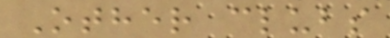Other clubs
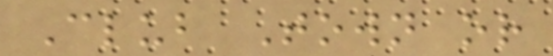Club Town or
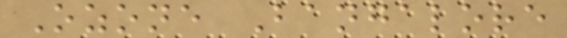Ozone Bangalore
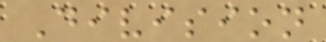Division
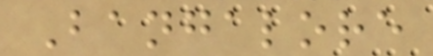Bangalore
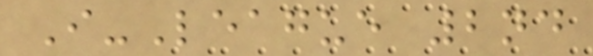I-League 2nd
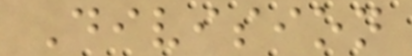Division
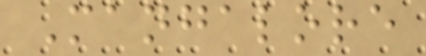Mangalore
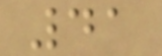41
